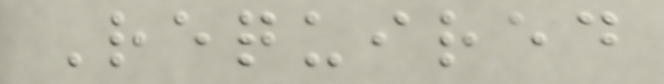Required
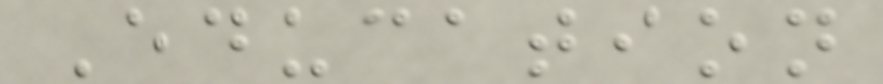Education
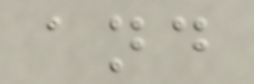and
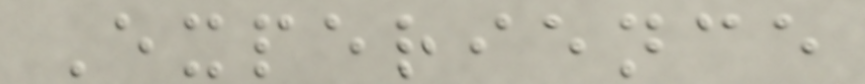Experience
